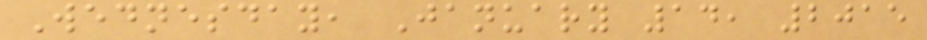Wednesday, January 14, 2015
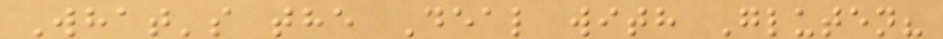What's the Deal with Gluten?
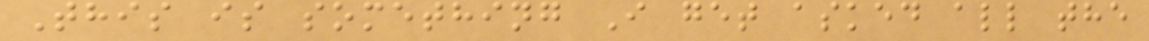This is something I get asked all the
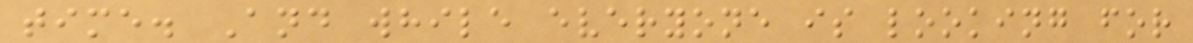time. And while everyone is looking for
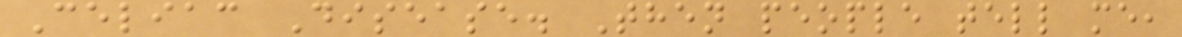Celiac Disease. Then people tell me,
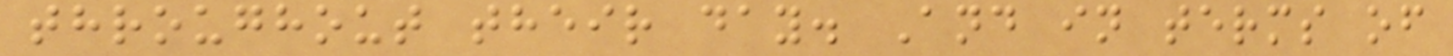throughout their day. And in terms of
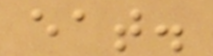eat.
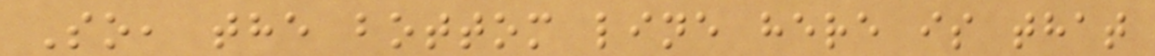So, the bottom line here is that
